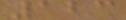123
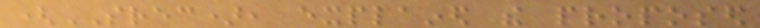(SREC), explained the proposed
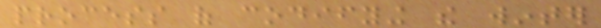process of codifying the winter
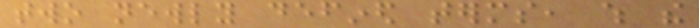two newly defined terms, which the
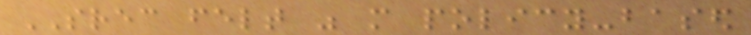SREC felt was more policy-based
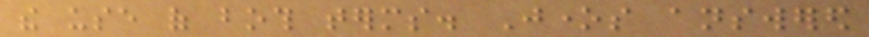the use of both terms. Jones answered
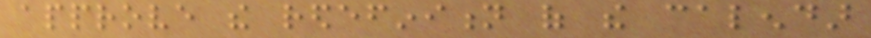approve the redefinition of the calendar
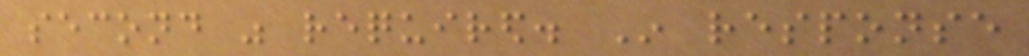second was required. In response
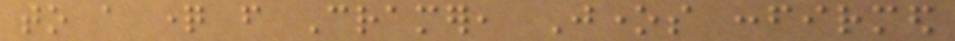to a question from Cramer, Jones confirmed
